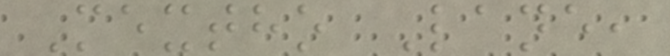Mextho Lane,
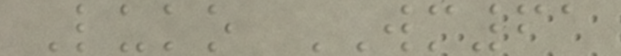Luko WM61
